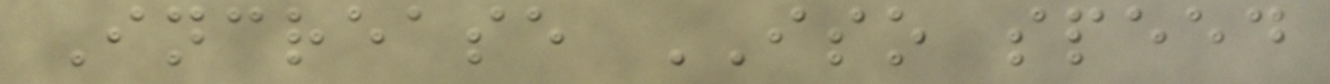Increase ISO speed
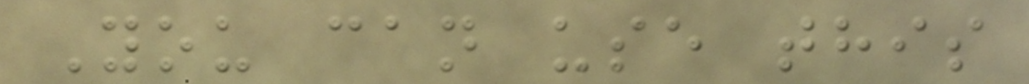You can use this
